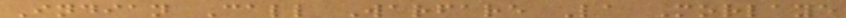Indian Call Warfare La Morlaye
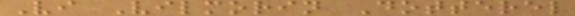Vi Vilmorin Dotterel
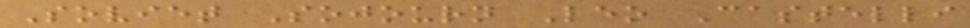Soviet Sojourn Leo Castelli
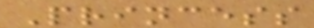Princess
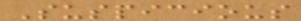Suspicious
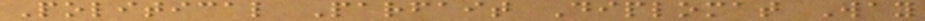Political Parfait Diplomat Way
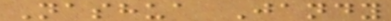Nashua Jandy
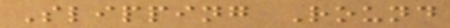Slipping Round
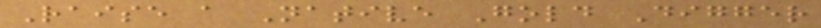Raise a Native Gold Digger
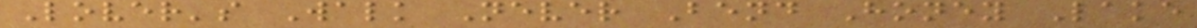Lover's Walk Never Bend Honey Lake
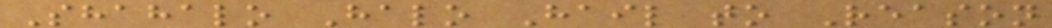Shahalo Halo Hail to Reason
